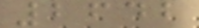2642
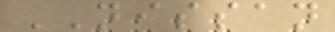NISSAN
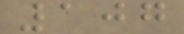107
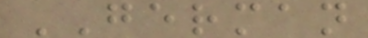GERMAN
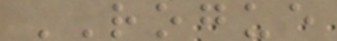ROGUE
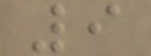9
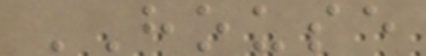HOUSE
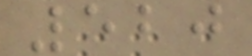520
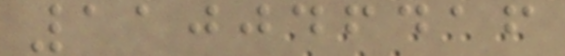110046416
